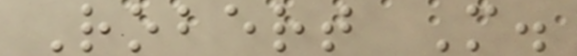Robert M.
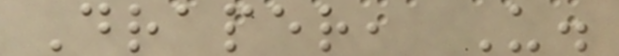Draper, U.
